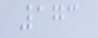173
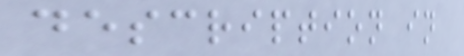description in
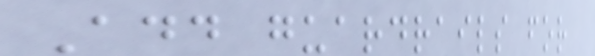Add guardrails for
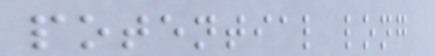potential long
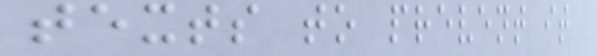texts to prevent it
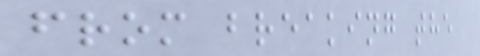from breaking the
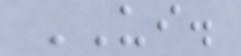UI.
